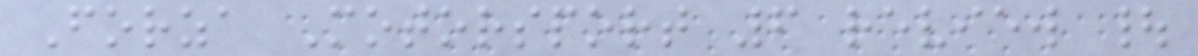Forza Motorsport 6 review |
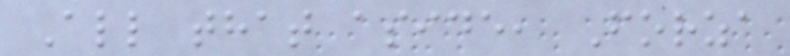All that aside, Forza
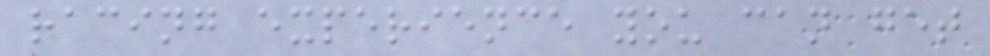racing experience you can get
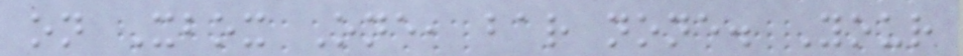on Xbox One, bar none. Your
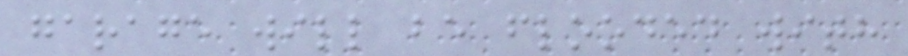garage will be flooded with
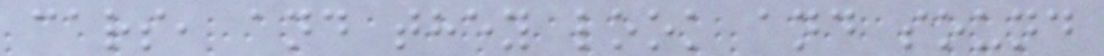cars, and they look and sound
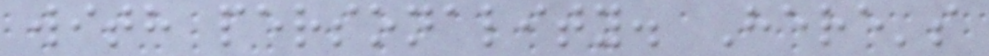with personality. Here's
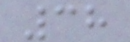38
